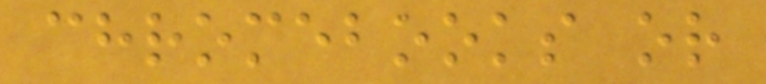chromebooks or
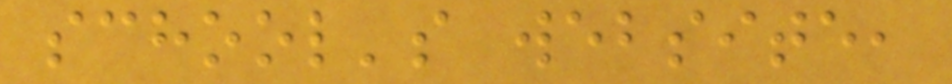school's website,
